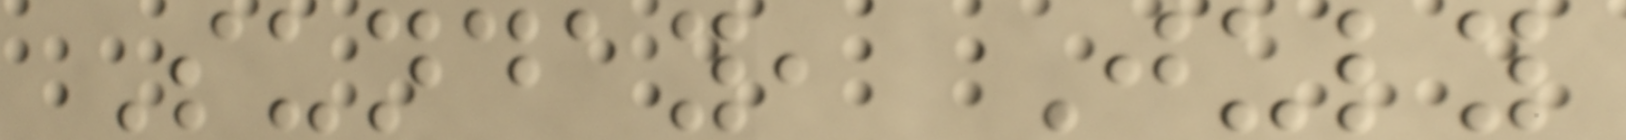Sunday, July
